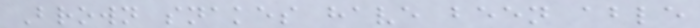Brown snakes have been able
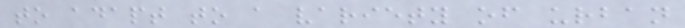to adapt to a variety of urban
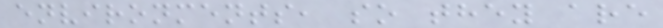environments, so they are
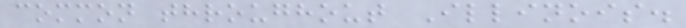common throughout Illinois.
